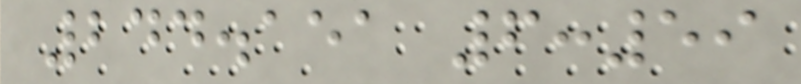244.151 6:59
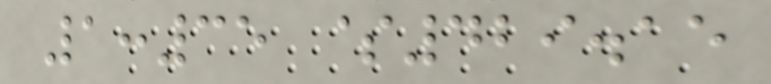1:35 $429.15
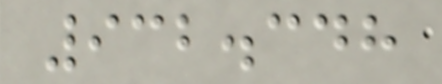932.348
